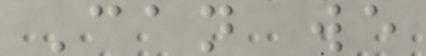Can we
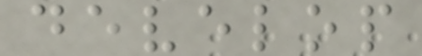develop
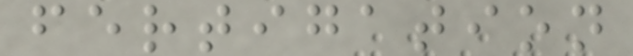fertigation
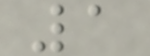1
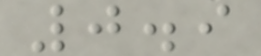0.9
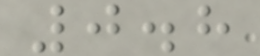0.8
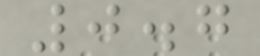0.7
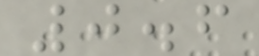0.6
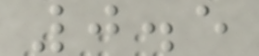0.5
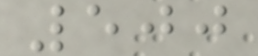500
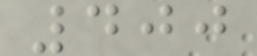400
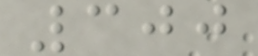300
